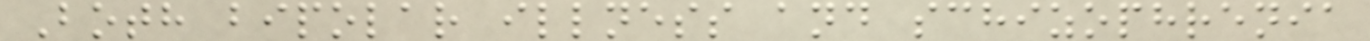Both bipolar illness and schizophrenia
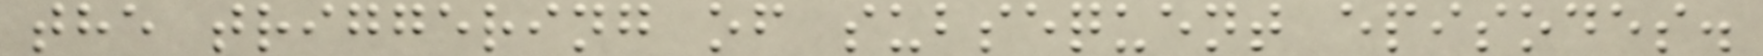the triggering of subsequent episodes.
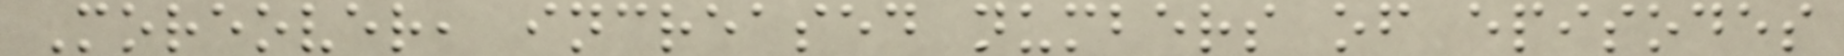Moreover, increased numbers of episodes
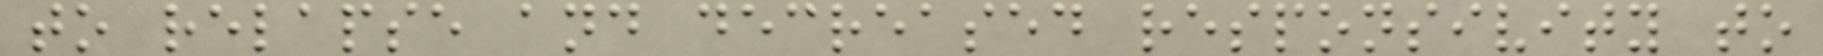to relapse and decreased responsivity to
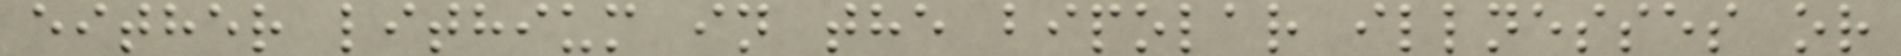either lithium in the bipolar illnesses or
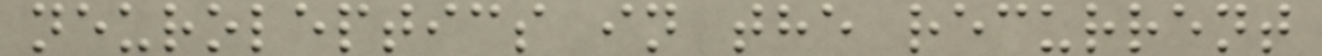neuroleptics in the recurrent
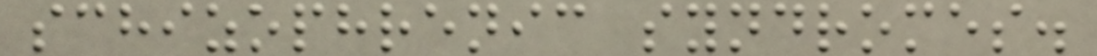schizophrenic syndromes.
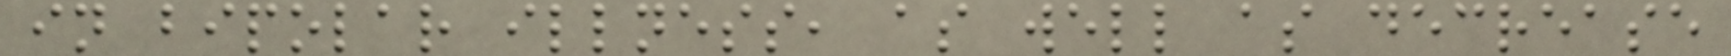in bipolar illness, as well as decrease
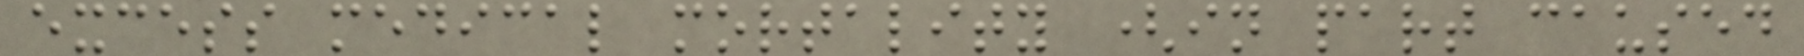excess medical mortality (in part caused
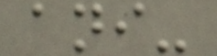ani-
